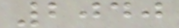2040
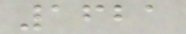1621
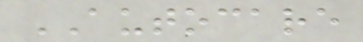AUTOCARE
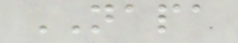NAPA
